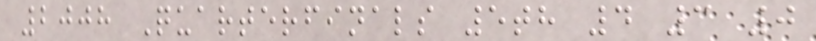2008 Quarterfinals 5th 4 3 0
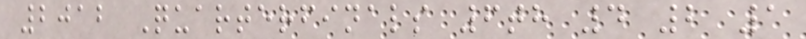2012 Quarterfinals 6th 4 2 1
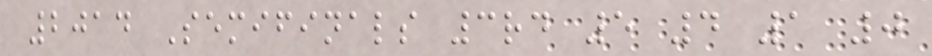2014 Semifinals 3rd 5 4 1 0
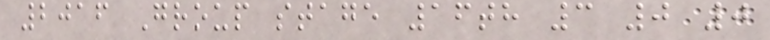2016 Group stage 16th 3 0 0
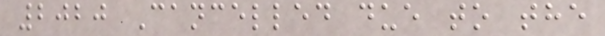2020 Cancelled due to the
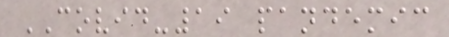COVID-19 pandemic
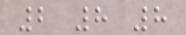2 8 8
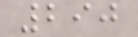290
